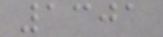1301
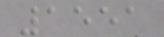1551
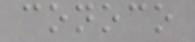conoco
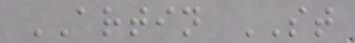ARTIN ST
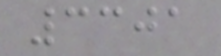3301
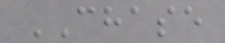CHASE
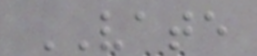VATE
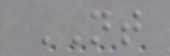NT
